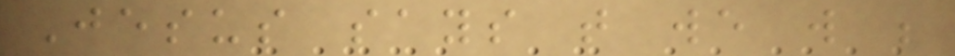Jesus says that we will be
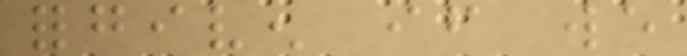forgiven if we
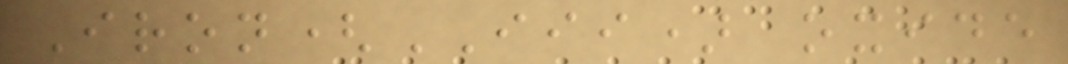Iron(III) oxide
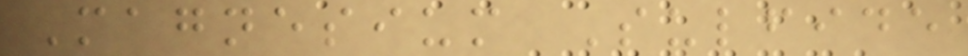Magnesium Sulfide
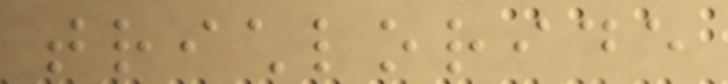trichloride
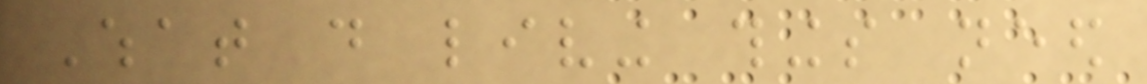What do living things need
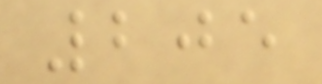205
